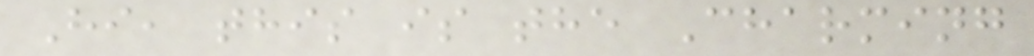Hi, this is the Charming
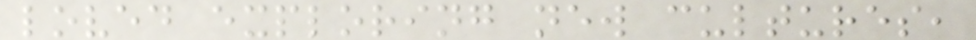loved exploring new cultures,
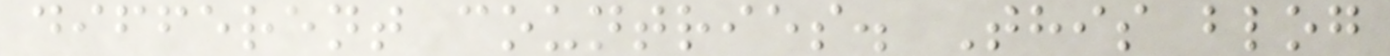different countries. This blog
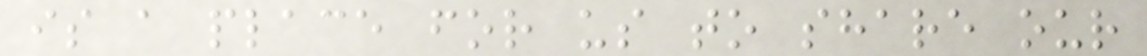is a place for us to share our
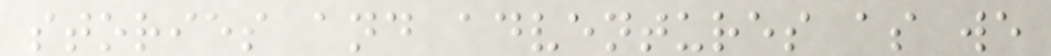stories and adventures as we
